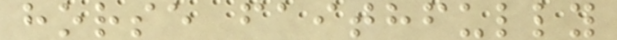horse faithfully
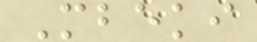Mbeki
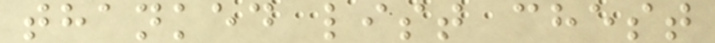thanked list chest
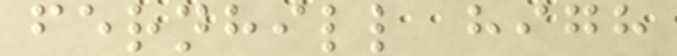fernhill high
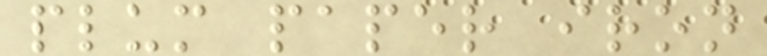plum paper iron
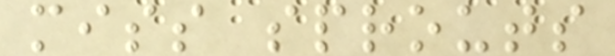miss sprouts
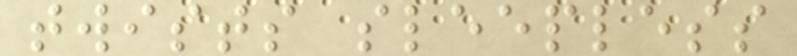twists sleepless
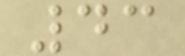43
